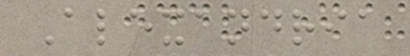Alexandria
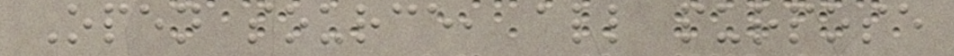Open source, all purpose
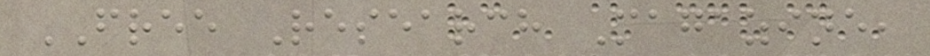FREE Research Magazine,
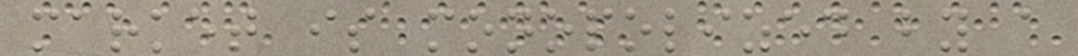market is monopolized by a
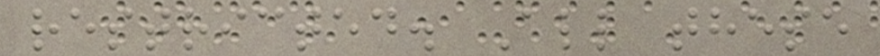restricted. All these
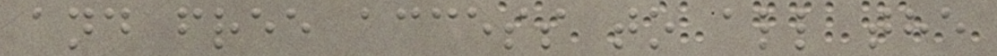and free access to all the
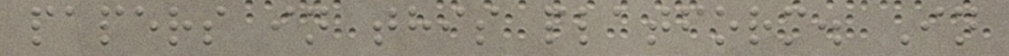papers in this platform. In
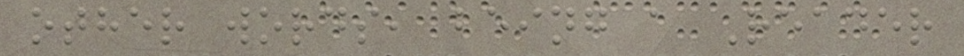other words, being a Reader
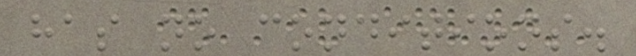has no conditions.
